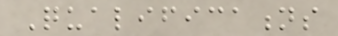Qualifications
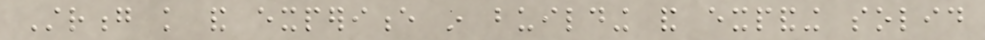Strong knowledge and experience in building and expanding solid
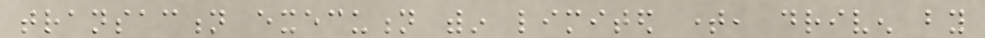transaction execution within limited time, driven by
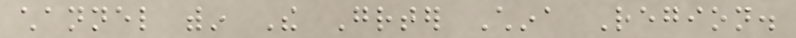channel within The Greater China Region.
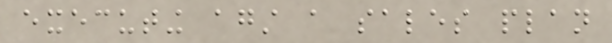executing against a sales plan
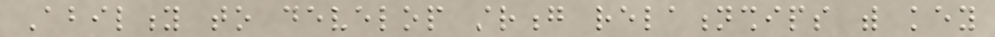Ability to develop strong relationships with key
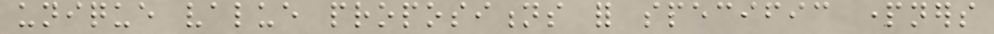unique value propositions for specific partners
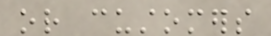or customers
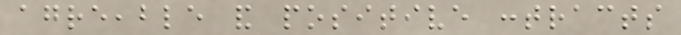agreeable and positive contracts
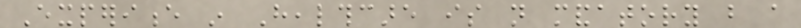Experience in Healthcare is not mandatory but a
